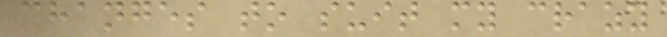changes to suit my crazy
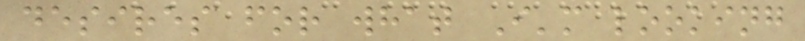desires for what I'm looking
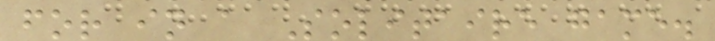for in a Solitaire game.
